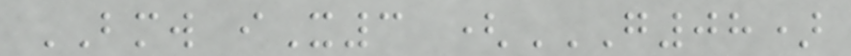BMW iX3 (G08)
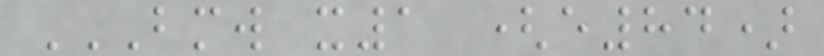BMW X1 (E84)
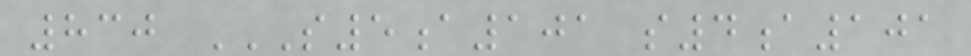830 S5A101 S4A101
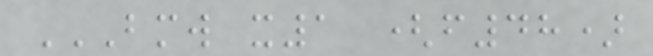BMW X1 (F48)
